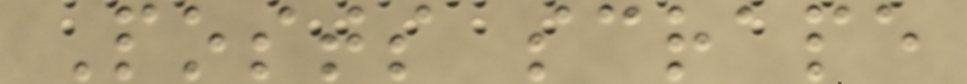Posts scrape
